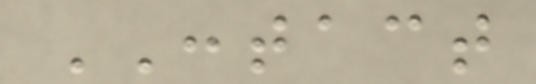CONTACT
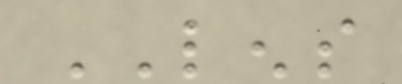LENS
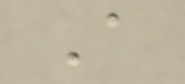A
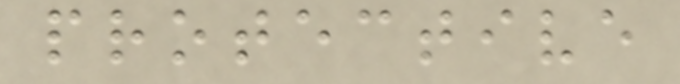protective
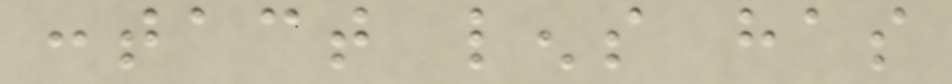contact lens has
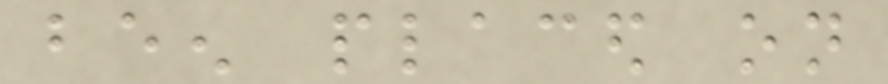been placed on
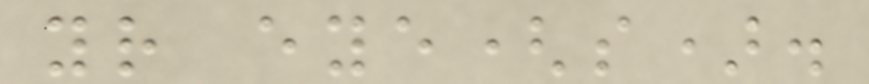your eye(s).
